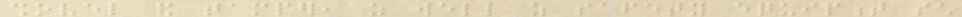shovel and tamper, as well as safety equipment such
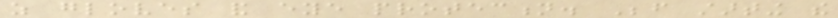as gloves and eye protection. Before starting the
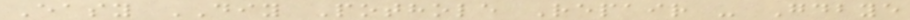Easy DIY Pothole Repair - Goodbye
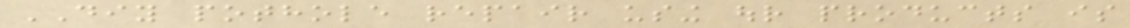DIY pothole repair using our products is
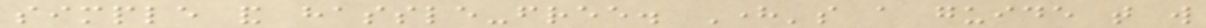simple and hassle-free. Here's a guide that will
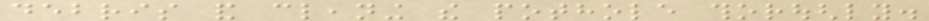debris and cleaning the pothole thoroughly.
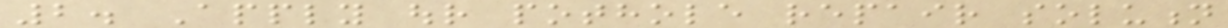2. Apply our pothole repair solution
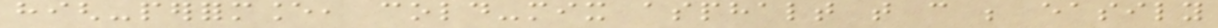high-performance, cold-mix asphalt that can be easily
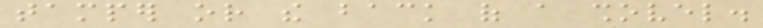tamper or the back of a shovel.
